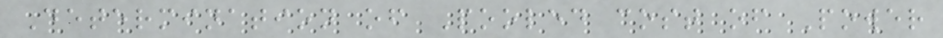Determination of Pooled cost of Power
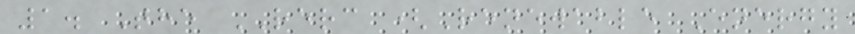1. The RERC (Renewable Energy
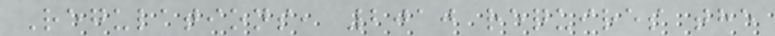Regulations, 2010 requires the
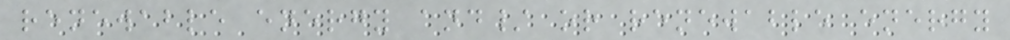renewable energy and/ or renewable energy
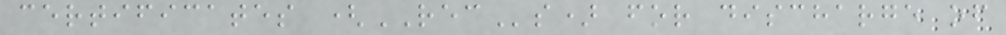certificates (RECs) for discharge of
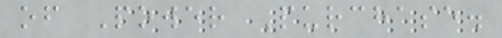of Power Purchase.
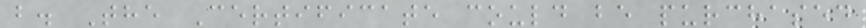b. The Certificate could be purchased
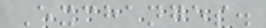Exchanges.
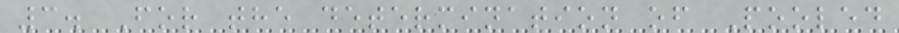3. For the determination of Pooled
